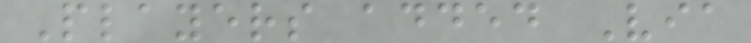Players added Via
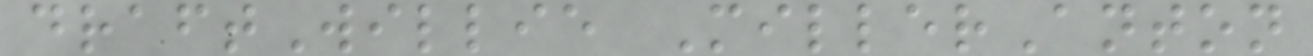draftWillie MillerAnton
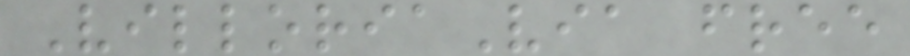VilloriaVia free
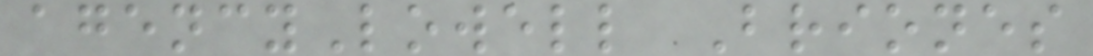agencyLowell Briones
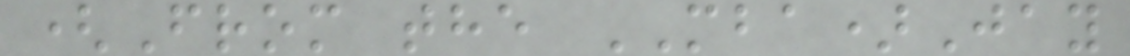(From the MBA)Jay
